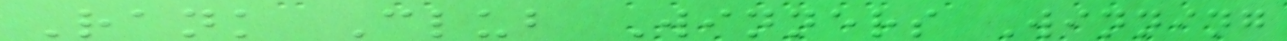Rank Club Winners Winning
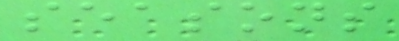seasons
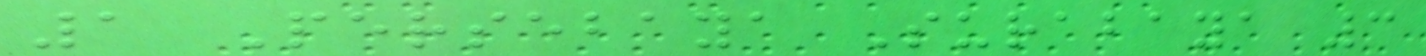1 Persebaya Surabaya 3
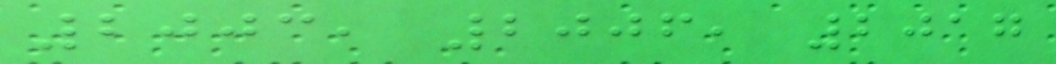2003, 2006, 2017
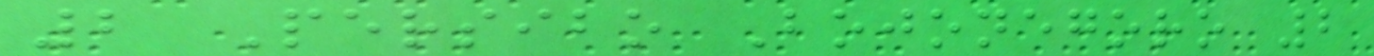2 Persibo Bojonegoro 2
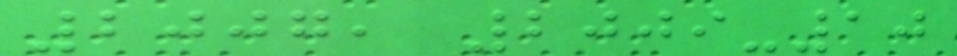2007, 2009-10
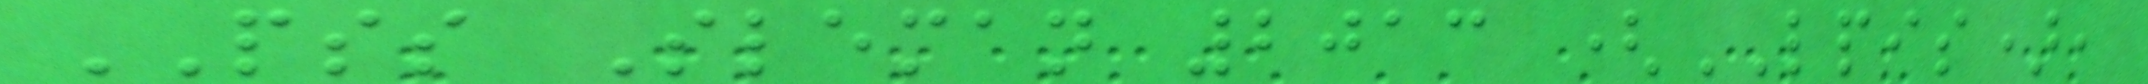PSS Sleman 2013 (LPIS),
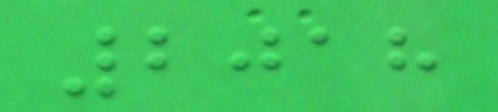2018
